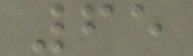65
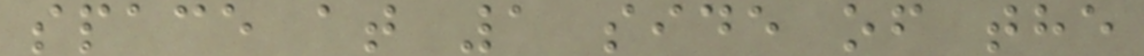space at 1 side of the
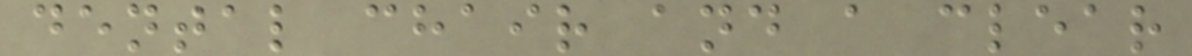dental chair and a clear
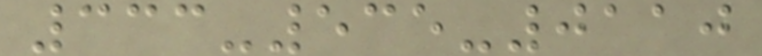333-535-0110
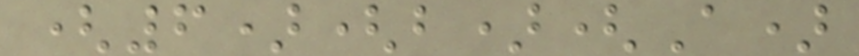(6)(b)(A)
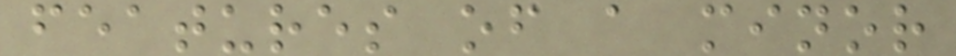features of a minor
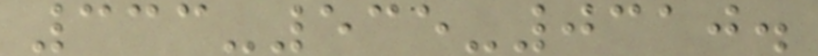333-535-0310.
